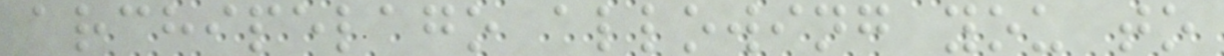archipelago allowing you to
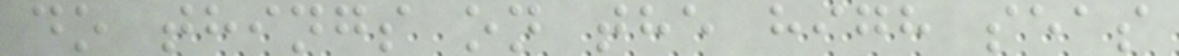do things on the high seas
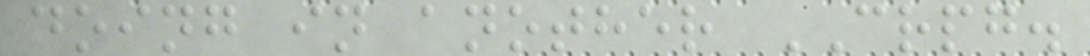doing in another CRPG.
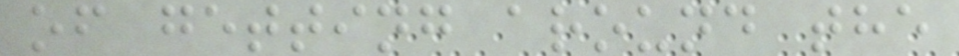of getting around the
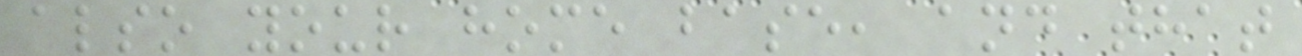also your home base, and that
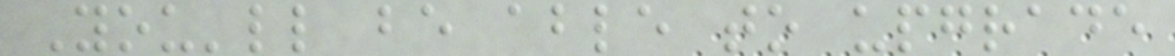You'll be able to upgrade
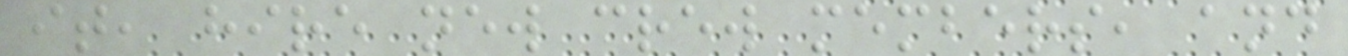it, hire new crew members, and
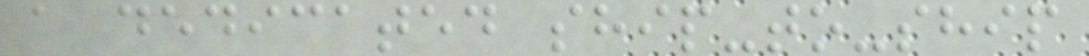a dedicated ship-to-ship
